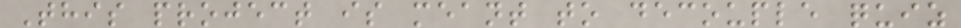This project is meant to decouple quiz
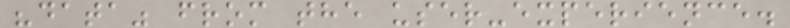"data" from the user-experience.
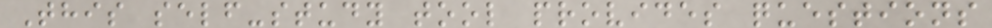This self-study tool provides questions
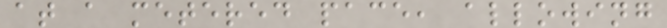at a metered pace, allowing
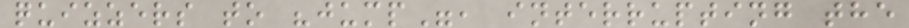quizzers to "jump", interrupting the
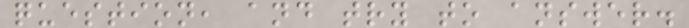question, and try to answer.
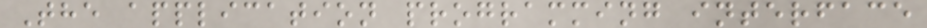The application programming interface
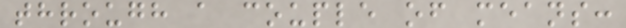through a couple of means:
